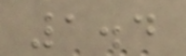1.4
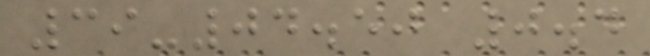39-04.50 0.4
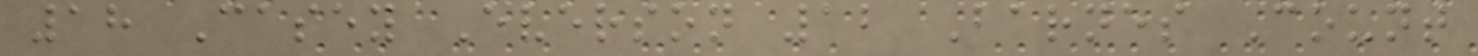18 Casey Everson 12 Barnes Count
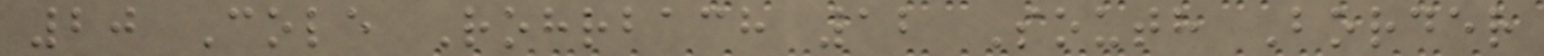20 Cole Rohrbach 12 South Border
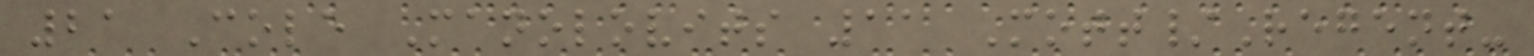21 Cole Manolovits 11 Mott/Regent-
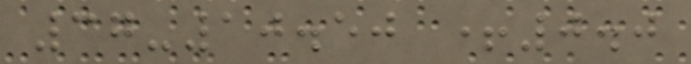37-10.50 +0.0
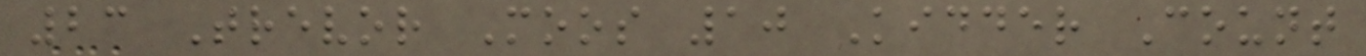23 Trevor Moos 10 Kidder Count
